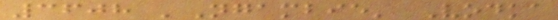3608 'Ngambie' Vodka
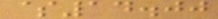$14.00
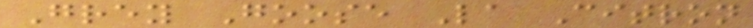Grey Goose La Citron
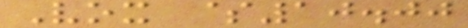Vox $10.00
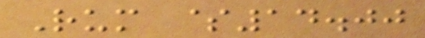Rum $14.00
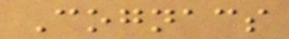Cognacs
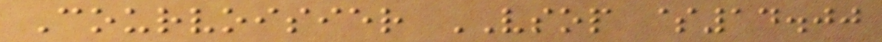Courvoisier VSOP $14.00
